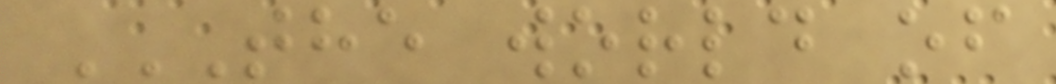THE WORLD OF
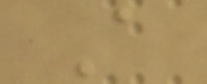A
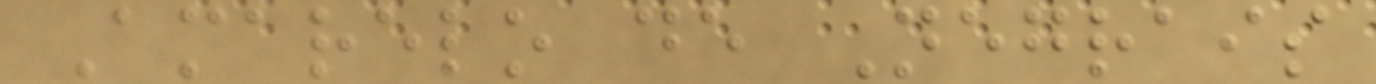Amarelo de Negrais
